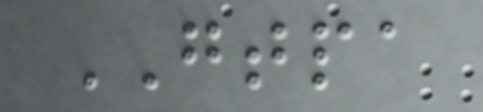GTPA
